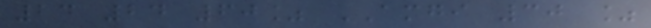24 24 60% AMGI 30 %
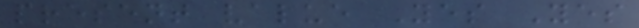present value Yes Yes
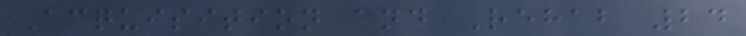Acquisition and Rehab 24
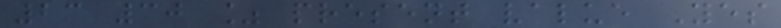23 30 % present value Yes
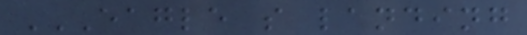EAGLE S LANDING
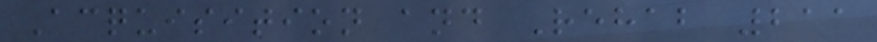Acquisition and Rehab 211
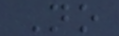No
